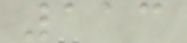113
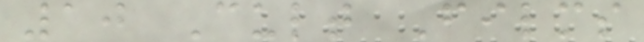10 Cult Films
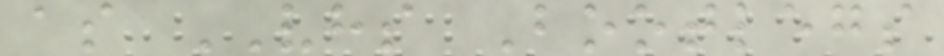as VHS Bootlegs
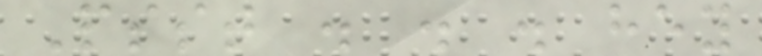Psst . . . hey
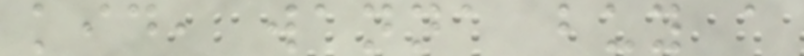kid, wanna buy a
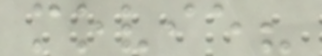movie?
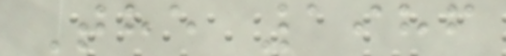The 1986
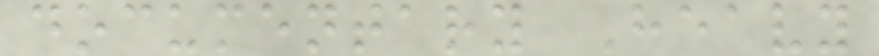documentary Heavy
